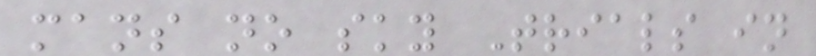mans no sky Trials in
